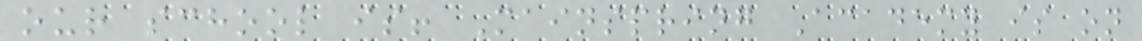our school is! Mainspring Academy is on
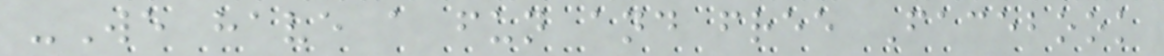-We have a fun and free Facebook
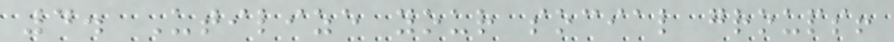4. Utilize your social groups!
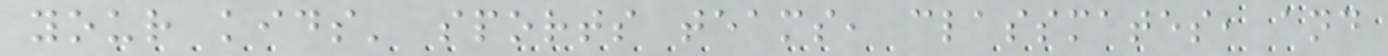your kids' sports teams, classmates, and
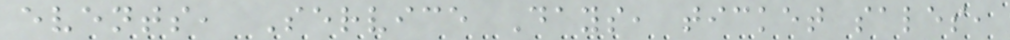events, Service Days, ticket sales,
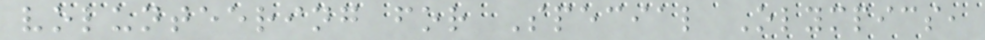volunteering for Special Olympics,
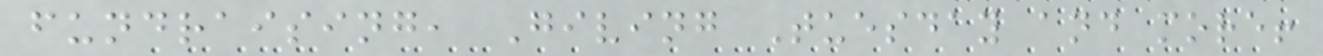fundraising, Giving Tuesday and more!
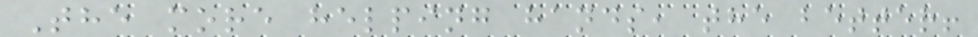The more helping hands, the better!
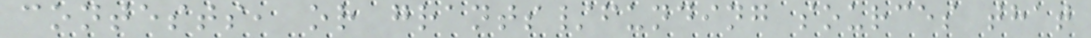contests, or grants/funding sources that
